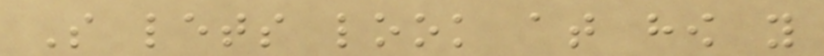So lets look at how you
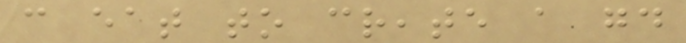can eat to create a good
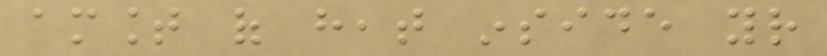amount of heat inside your
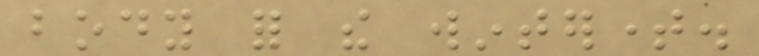body for the wintertime.
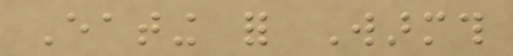Eating for Warmth
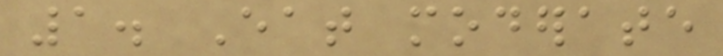1. Eat moderate
